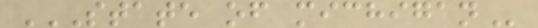STATE OF MICHIGAN
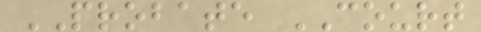PROBATE COURT
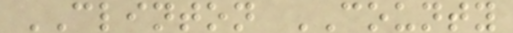CLINTON COUNTY
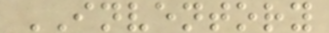INVENTORY
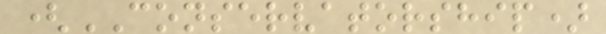(CONSERVATORSHIP)
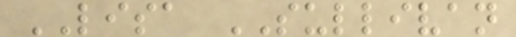LISA SULLIVAN
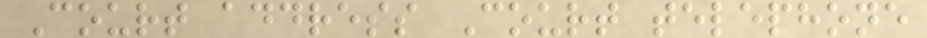Court address Court telephone
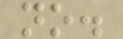no.
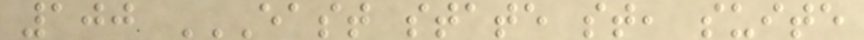100 EAST STATE ST, SUITE
